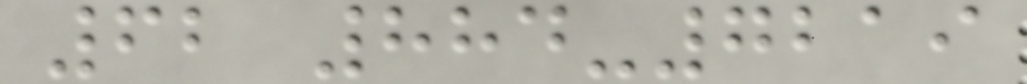62 884-7219
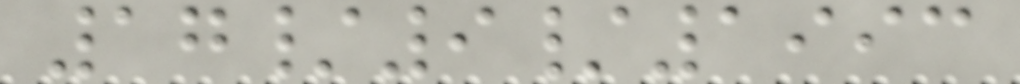17/9/1993
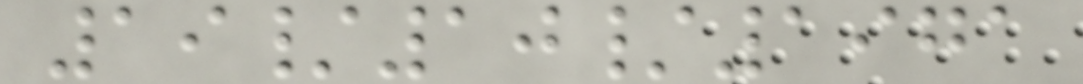19/10/1971
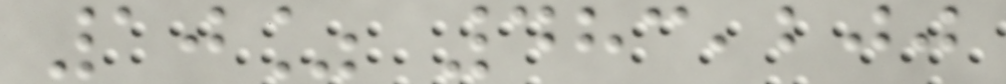10% 483,200
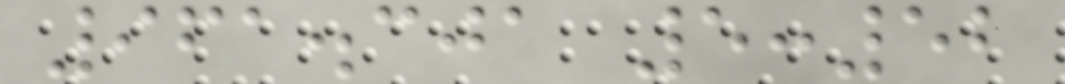961.301 5:52
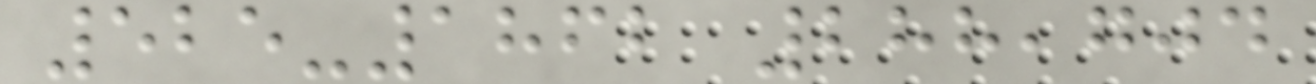525-1862 288,704
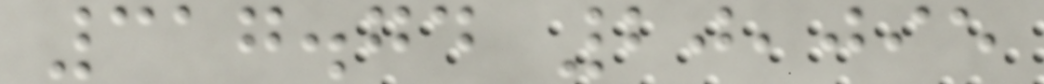317.74 20,095
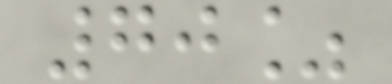70%
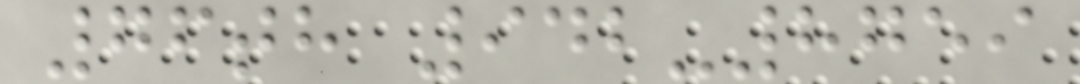76th 942-8759
